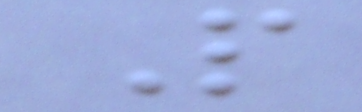P
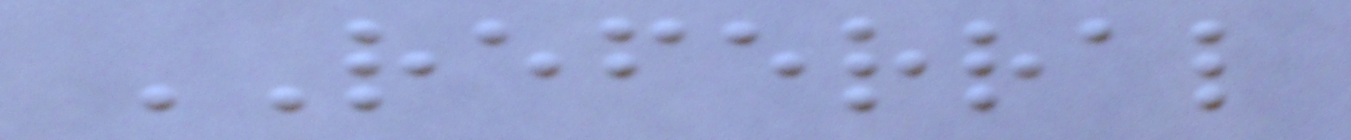REFERRAL
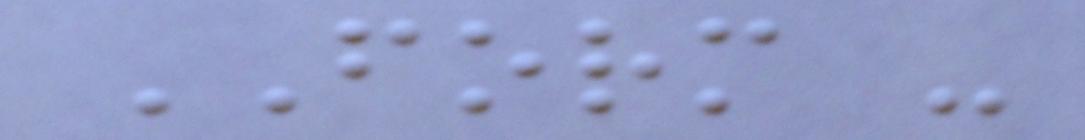FORM -
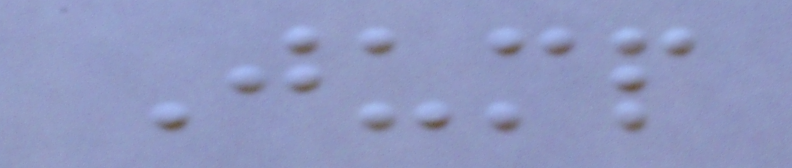Jump
